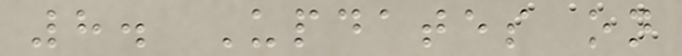8. Updates on
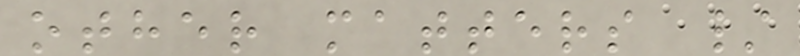other matters /
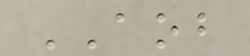AOB
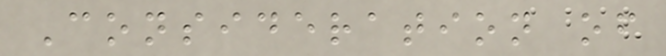Consideration of
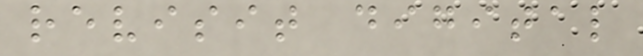revisit digital
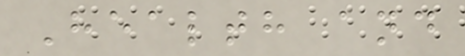Health and
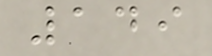149
